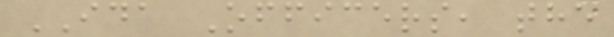IDA Officers, the
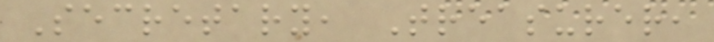Secretary, Treasurer,
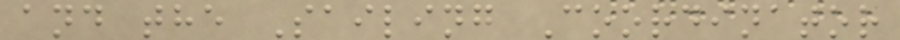and the Sailing Coordinator
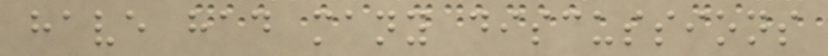have had many discussions
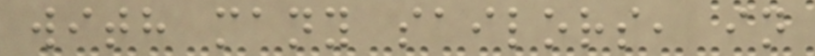with many sailors, in
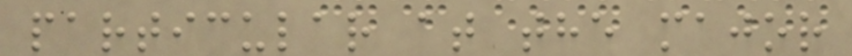particular at the major
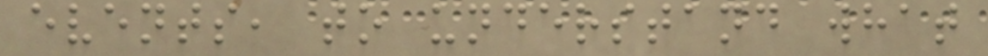events, to understand what
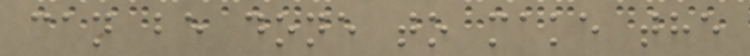can be done to make the
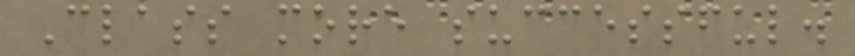Class more successful.
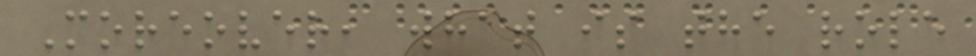Moreover, what is the role
